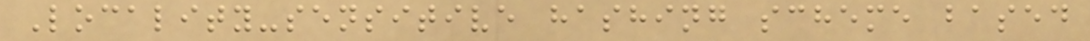Locality-sensitive hashing scheme based
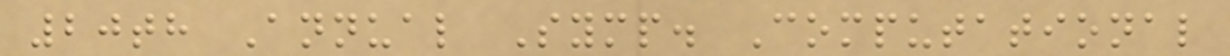20th Annual Symp. Computational
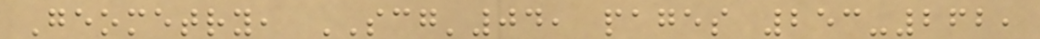Geometry, SCG'04, pages 253-262,
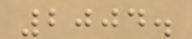2004.
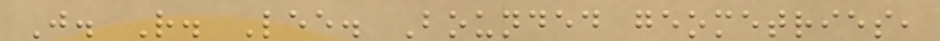J. R. Lee. Bounded geometries,
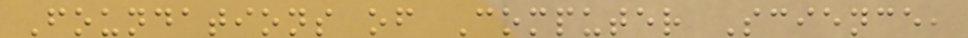Foundations of Computer Science,
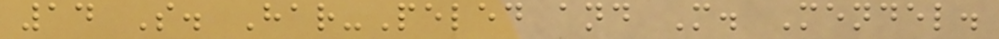14 S. Har-Peled and M. Mendel.
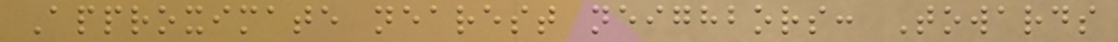Approximate nearest neighbors: Towards
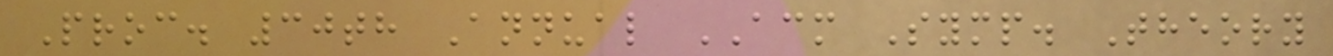Proc. 30th Annual ACM Symp. Theory
